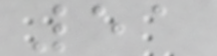51
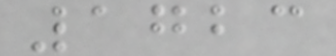1723
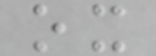ox
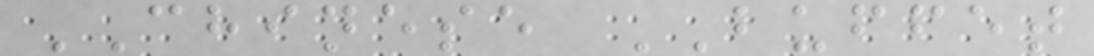CHINESE BUFFET
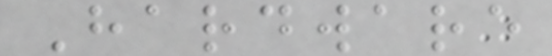Hardware
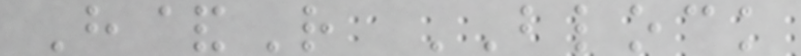H&R BLOCK
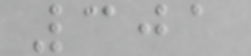301
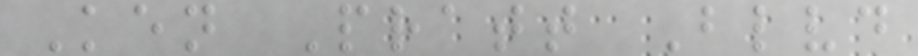Ken Pratt Blvd
